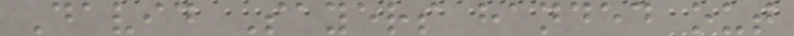David Sayers handed out
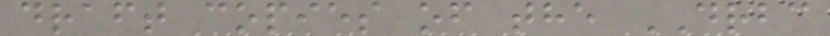draft copies of the DRBC
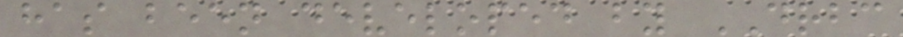has been developed by DRBC
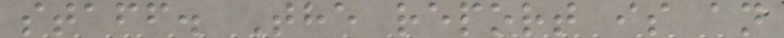staff. The report is an
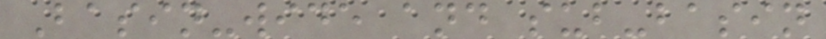Basin-wide and sub-basin
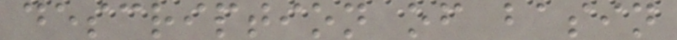description of basin
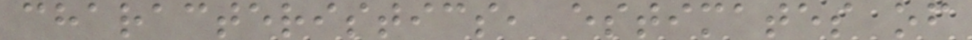characteristics, estimates of
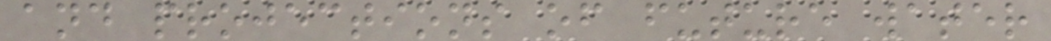and projections of future water
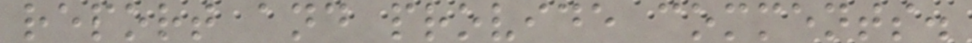report and provide comments.
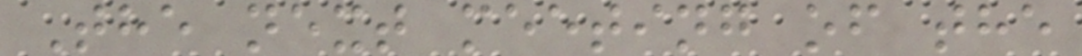The next meeting of the
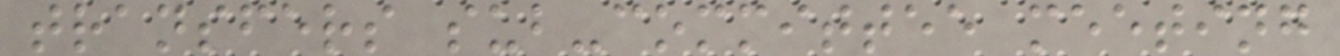transfers sub-committee meeting
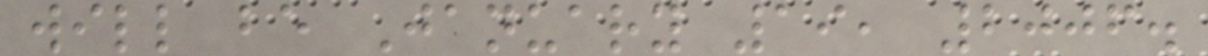will be January 19, 2006.
